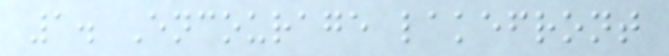1. Encourage lakefront
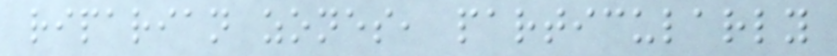riparian zones, particularly
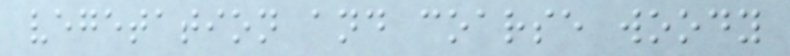vegetation and coarse woody
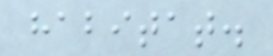habitat.
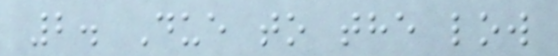2. Due to the low
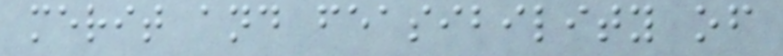merit and feasibility of
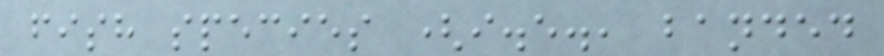fish species (i.e., banded
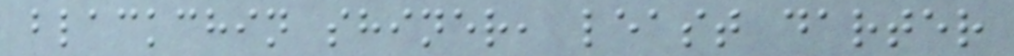blackchin shiner, least darter
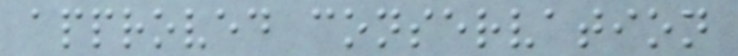approved conservation
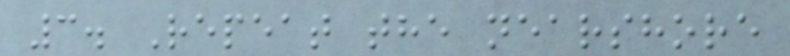3. Repeat the nearshore
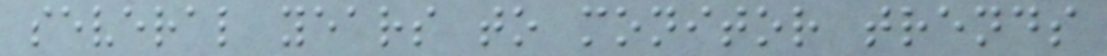several years to monitor trends
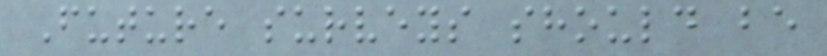Future surveys should be
